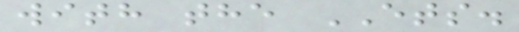with the ETS.
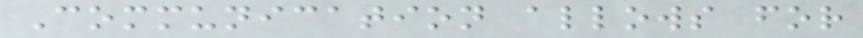Communication allows for
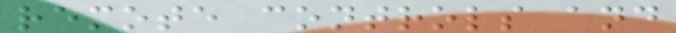remote controls and
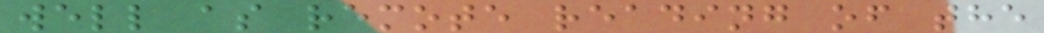well as remote reading of the
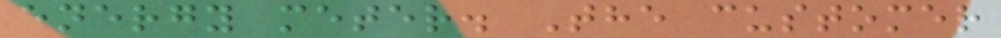energy meter. The customer
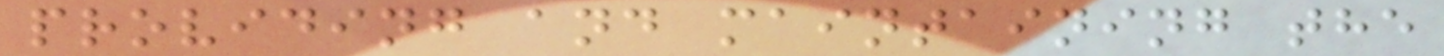providing and maintaining the
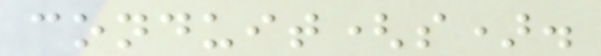conduit(s).
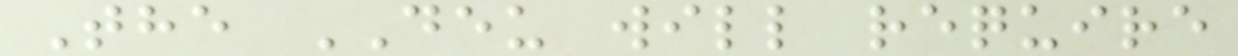The DEU will require
